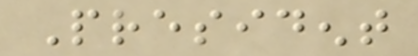President
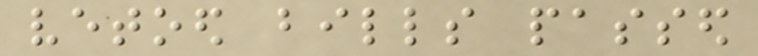vetoed bills passed
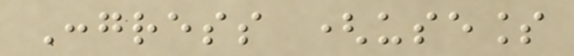Congress (useless
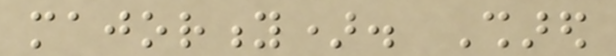majority). Shared
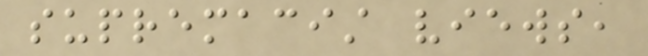supremacist views,
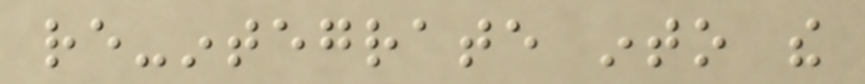re-integrate into the
